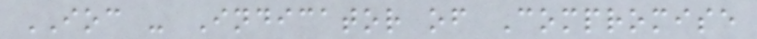IOC - Indicator of Compromise
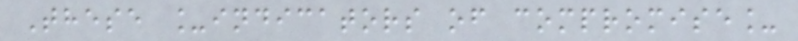These _indicators of compromise_
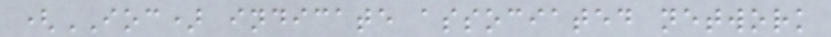(IOC) indicate associated network
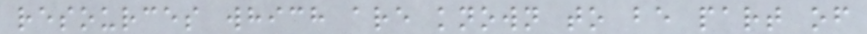resources which are known to be part of
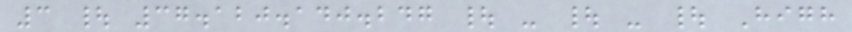3 | 37.120.140.247 | - | - | High
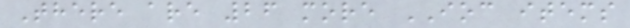There are 26 more IOC items
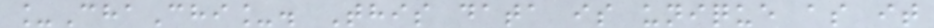_ChaChi_. This data is unique as it
